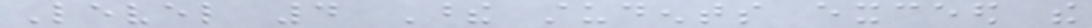Level 4 These students exceed the
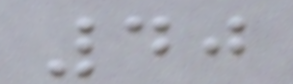40
